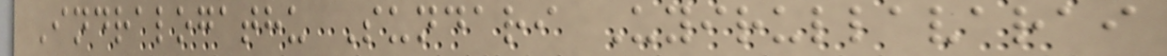Indralogathu Sundari Uyirullavarai
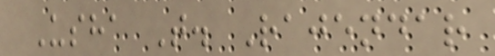Usha T. Rajendar
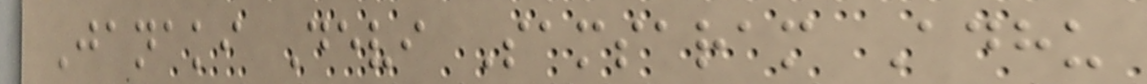Janaki Devi Samsaram Adhu
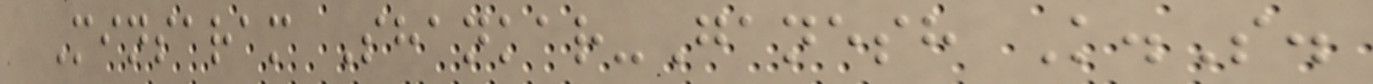Minsaram Shankar-Ganesh K.S.
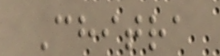Chitra
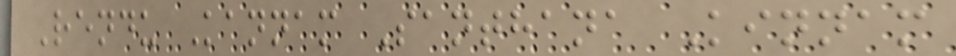Rendu Kannam Santhana Kinnam
